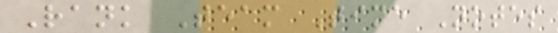Rank Team Time Notes
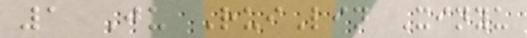1 Ju RuiLin Xinyu
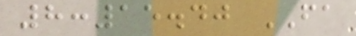8:15.40 FA
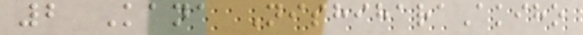2 Kana NishiharaAkiho
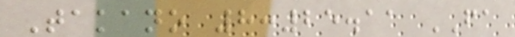Takano 8:25.11 FA
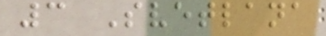3 Svetlana
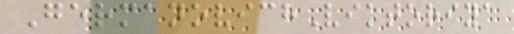GermanovichViktoriya
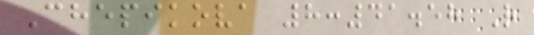Chepikova 8:41.58 R
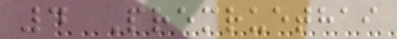4 Premruethai
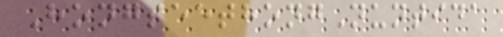HongseethongNuntida
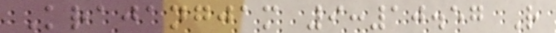Krajangjam 9:10.57 R
